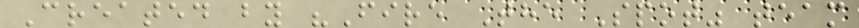Created by "Fire The Spot" team
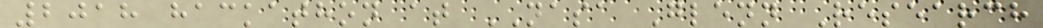2018 hackathon at NASA Glenn Research
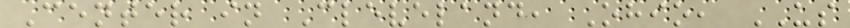Center in Cleveland, Ohio, US
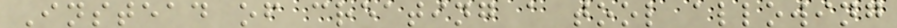Instead of creating a tool allowing
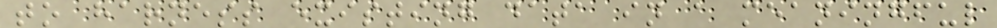to harness existing data in a meaningful
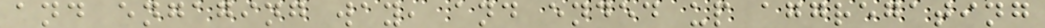and engaging way, and ended up aggregating
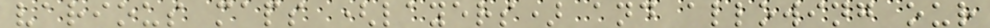various maps (layers) and allowing our
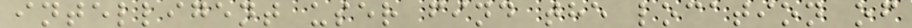intelligent user find the location of
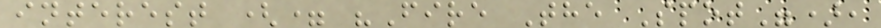interest (= "Fire The Spot"),
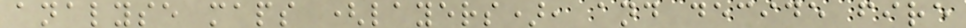analyse maps (layers), and decide fire
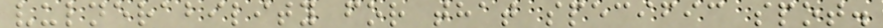vulnerability for that specific spot.
